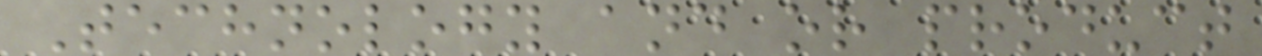Technology and or product
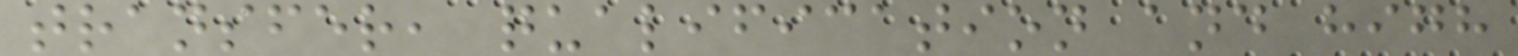transfer, qualification and high
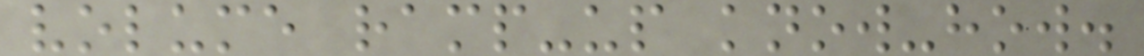volume ramp-up know-how.
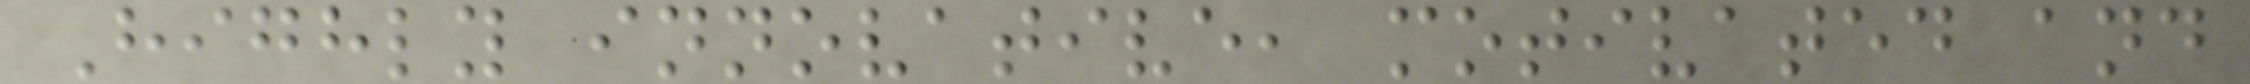Highly innovative, motivated and
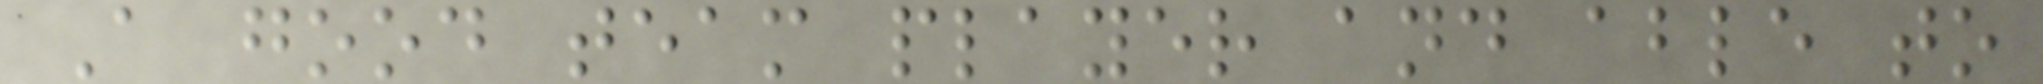A good team player and able to
